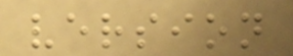version
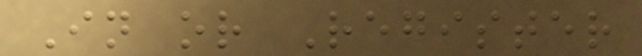In or Register
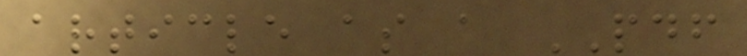article as a PDF
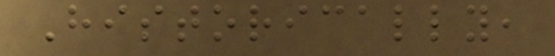Historically,
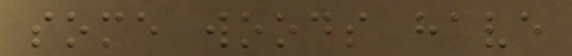some woods have
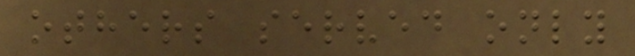others served only
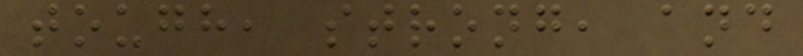tough, strong, and
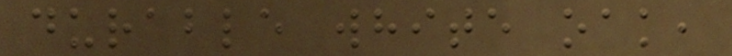durable white oak,
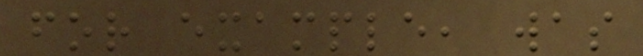for example, was
